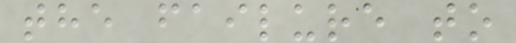the failure to
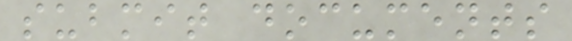submit documents
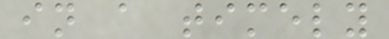in a timely
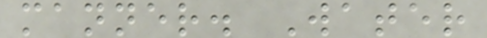manner. Water
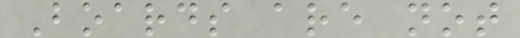Boards are not
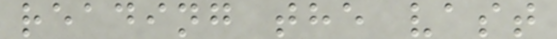reading the vast
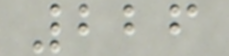226
